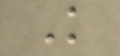K
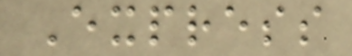Express
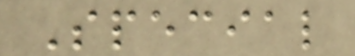Special
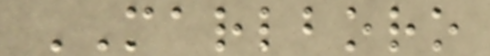MARLBORO
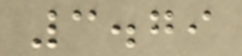3.79
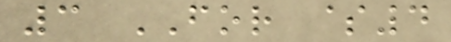3 FOR $4
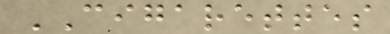CIGARETTES
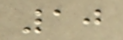10
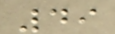49
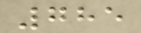785
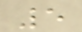5
